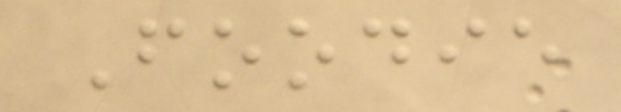Foodie
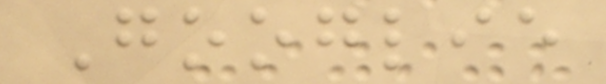Googlie
